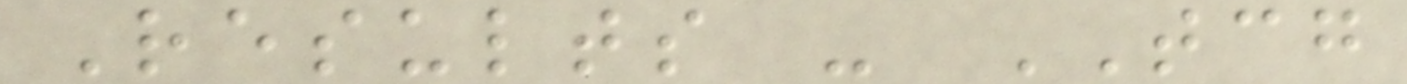Results - TCG
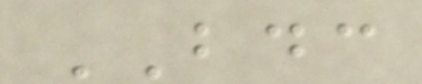BDC
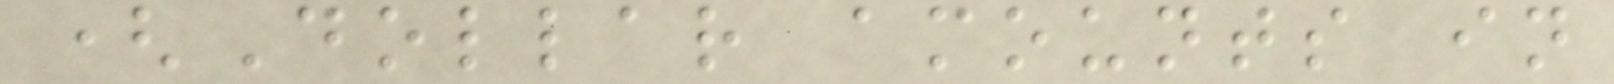(Dollar amounts in
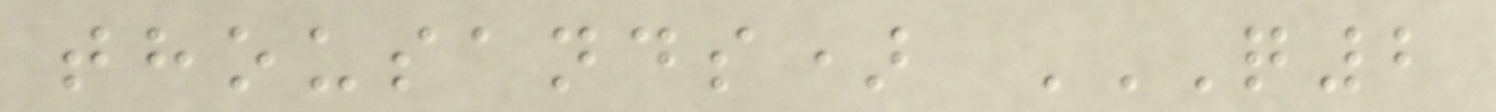thousands) Q2
